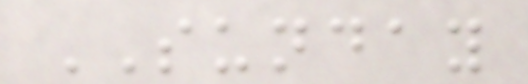SUNDAY
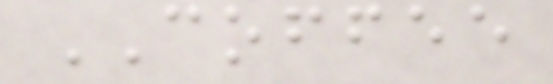COFFEE
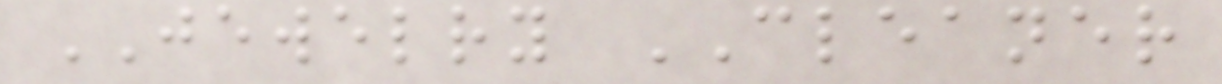JEWELRY CLEANER
